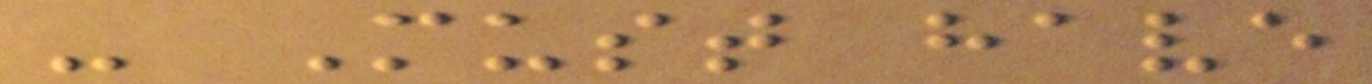- Must have
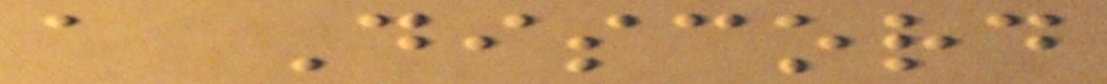a Discord
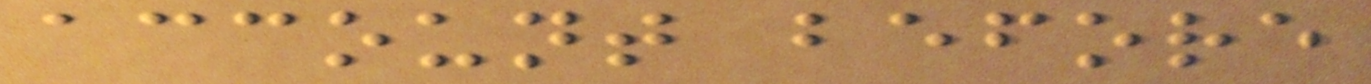account before
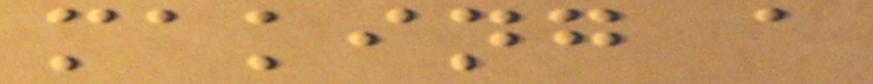making a
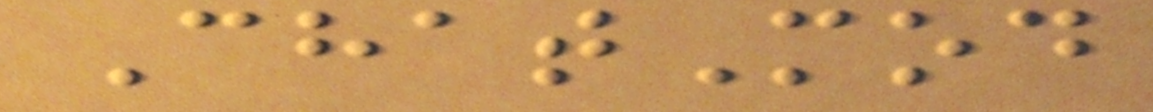ChatMod
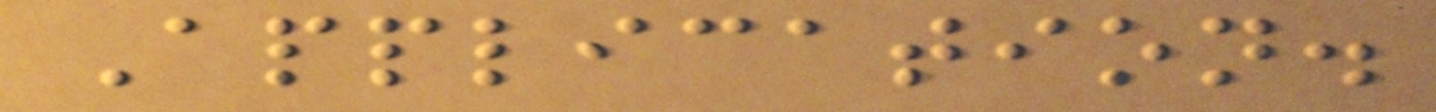Application.
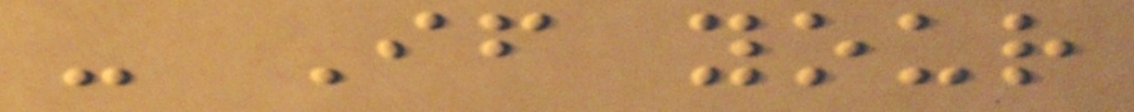- If your
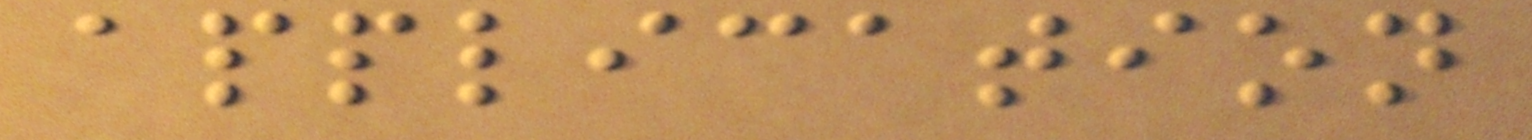application
